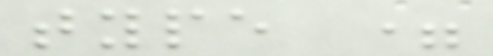type =
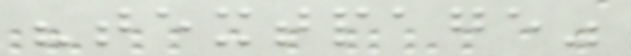"textpage"
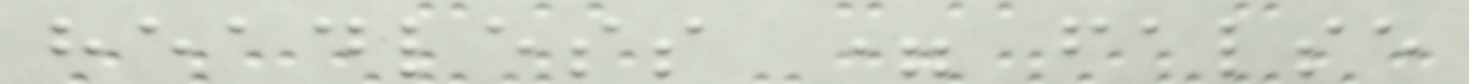headless = false
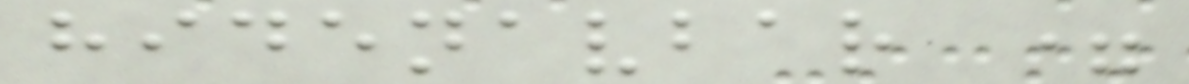hidenavbar =
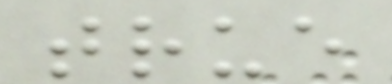true
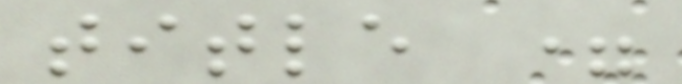title =
